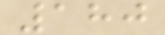180
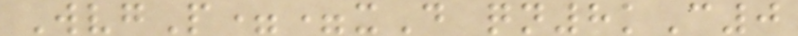WvgP==xD qn8kC0
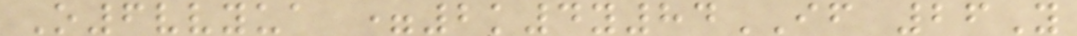O6vvyua =2k4y84IF 26Y
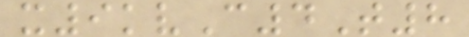x9kvC4T8
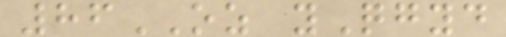86OZ yQgyd
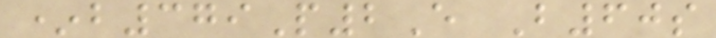*b379P2E B60s
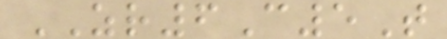ZR6C5T
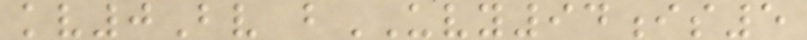kv0Bv bUVY94is5
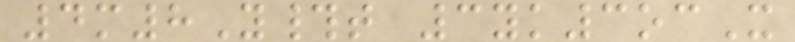4m8Y#t 3yk3ocX
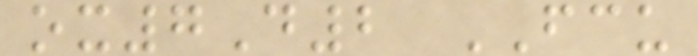ox7D2 FCU
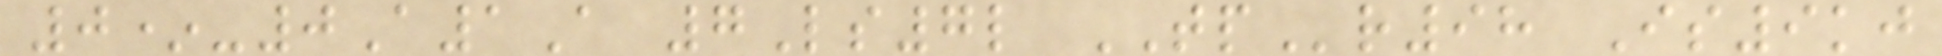0*-0A1A 7Ls7l TPr98 Is9kj
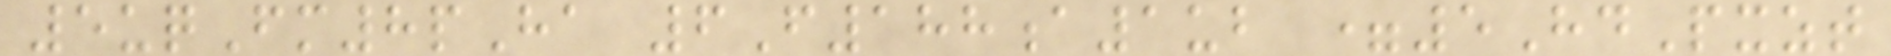5uqFm8pHa 6F188a1ub =5HdPxzt
